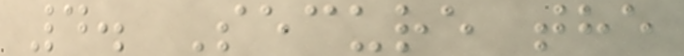4. Secure the
